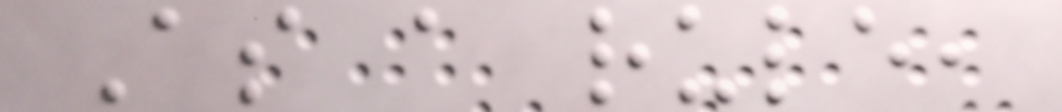As a rule,
